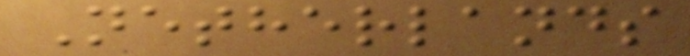Netherlands
